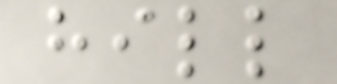hill
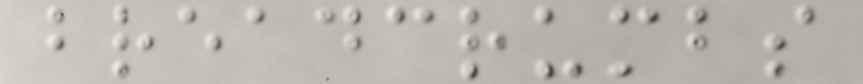breadcrumbs
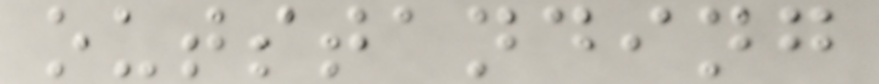outstanding
